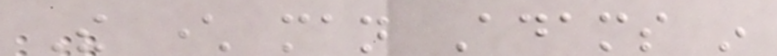The character man Adams in
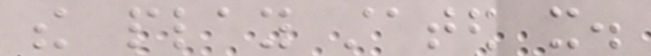the play stated it.
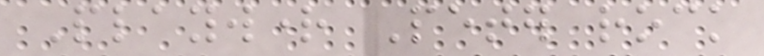Playwright Peter rock
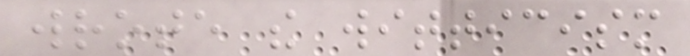wrote the witticism
